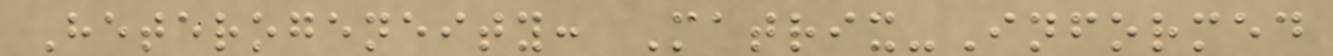Heterogeneity: Matrix-Informed
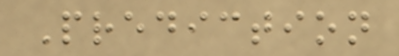Prediction
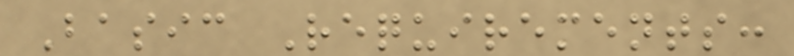Basic Requirements:
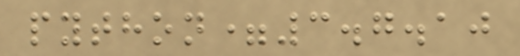python=3.7.10
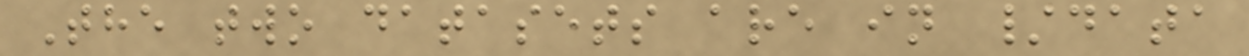The two datasets are in /data
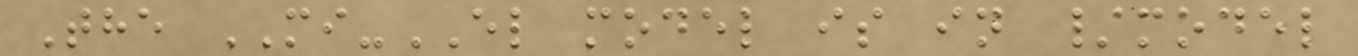The MI-EL model is in /model
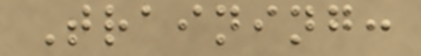Training:
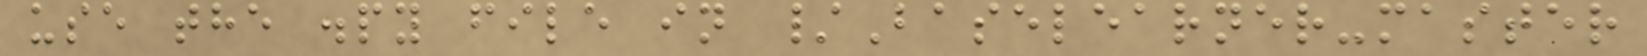use the .py file in /Baselearner-master
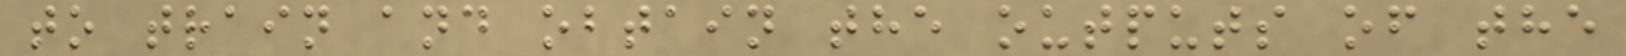to train and obtain the outputs of the
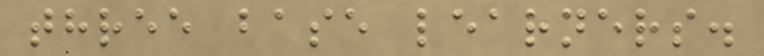three base learners.
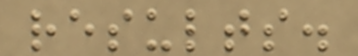results.
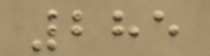285
